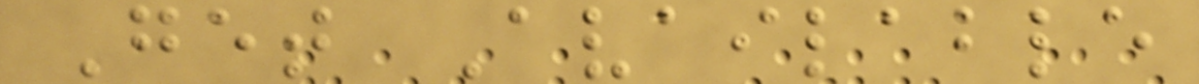Get Available
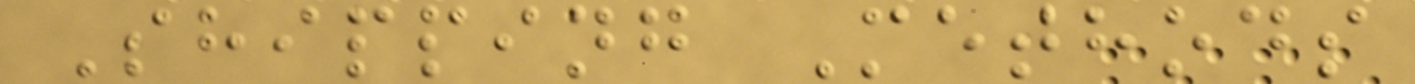Shipping Methods
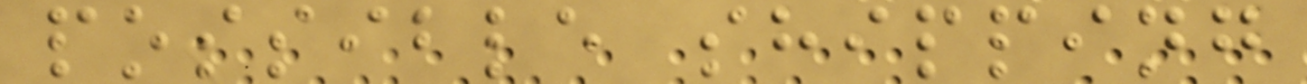possible shipping
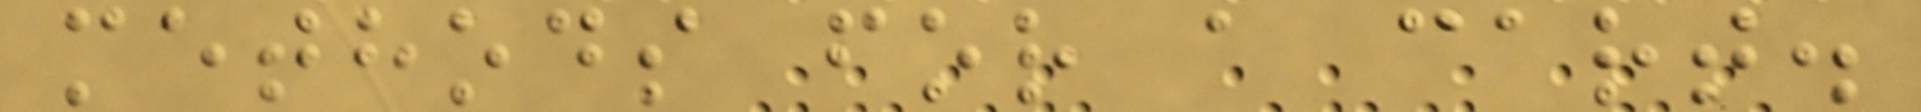methods for a cart.
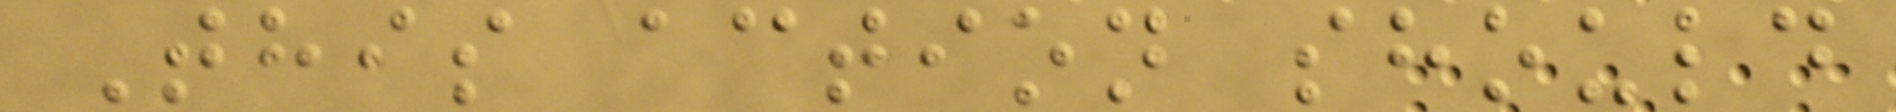This action should
